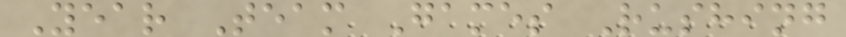Year Team Games Rushing
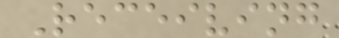Receiving
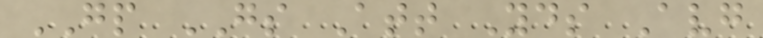GP GS Att Yds Avg
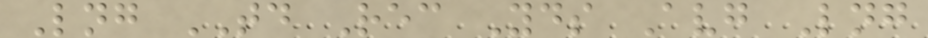Lng TD Rec Yds Avg Lng
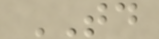TD
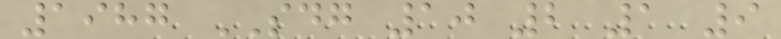1987 SDG 10 2 1 9
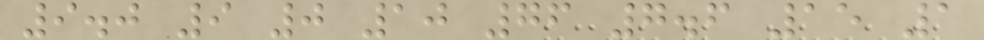9.0 9 0 10 76 7.6 15 1
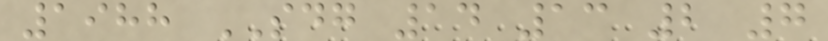1988 SDG 14 13 2 7
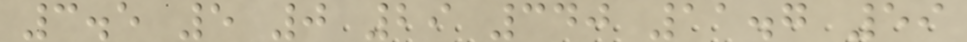3.5 5 0 29 340 11.7 59
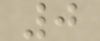0
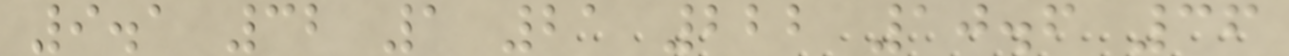9.1 32 1 21 222 10.6 36
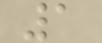1
